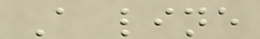A line
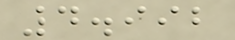4.992
